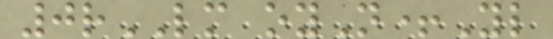0rLM oyN+Yl
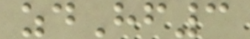zdHf3
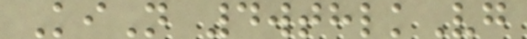KiN 4wthlkVg
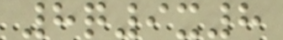8q9x8
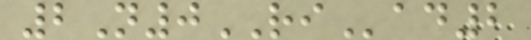2N0RIad2
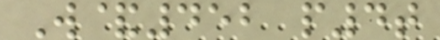W&452 p4t
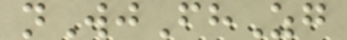nWjFhZg
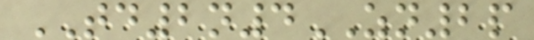TD2n4ZN2p
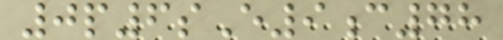0p6sE9c78
